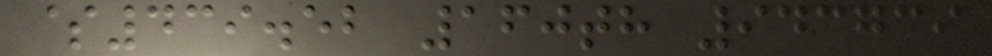$439.52 160th 943739
